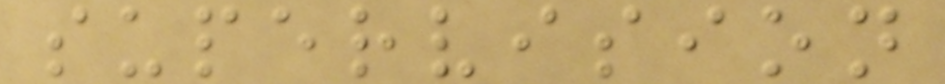supervision
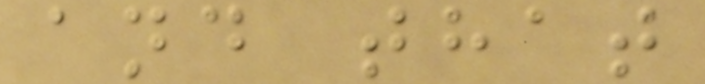and that
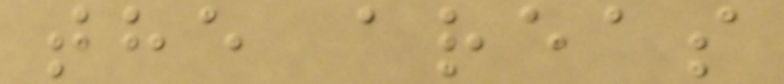the areas
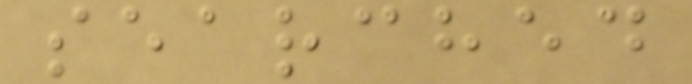searched
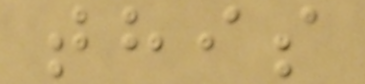this
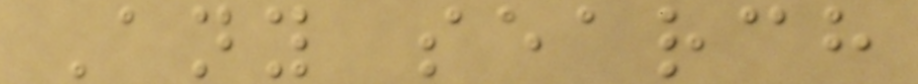Any search
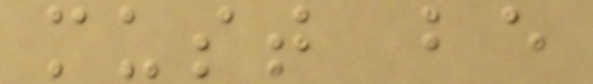must be
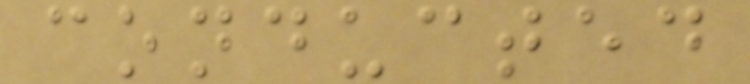conducted
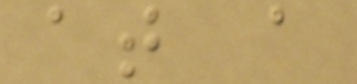at a
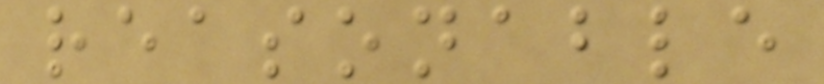reasonable
